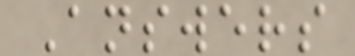Answers
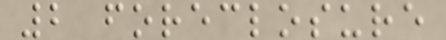2 foreclosure
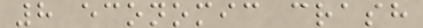8 economic crash
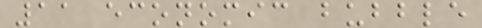11 economic bubble
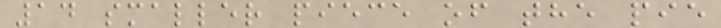14 smaller piece of the pie
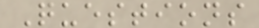Questions
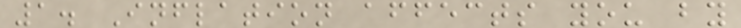1. Inflation affects you by
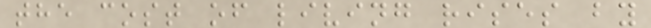the cost of living rises by
